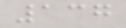137
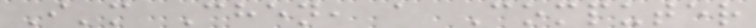I'm Chen, a Computer
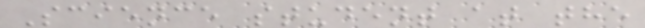Science student at the
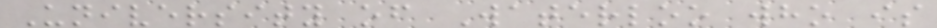University of Waterloo who is
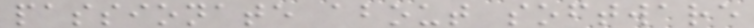passionate about software
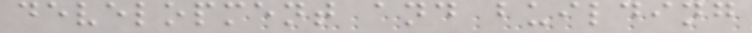development and building
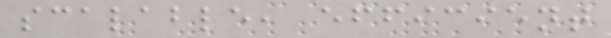scalable, efficient
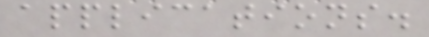applications.
